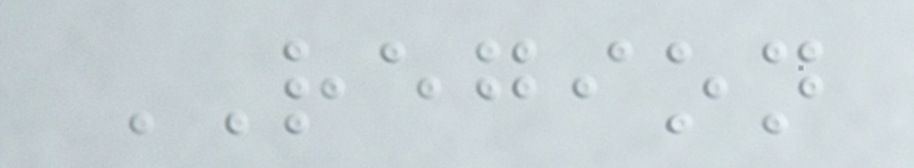REGION
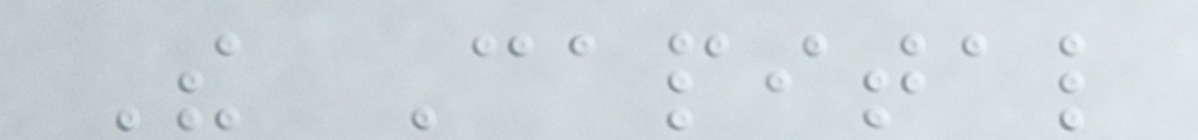The Capital
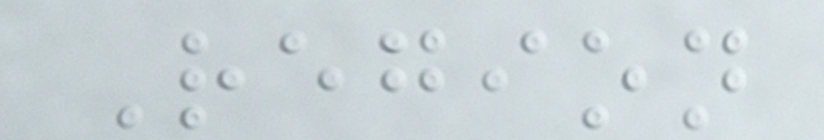Region
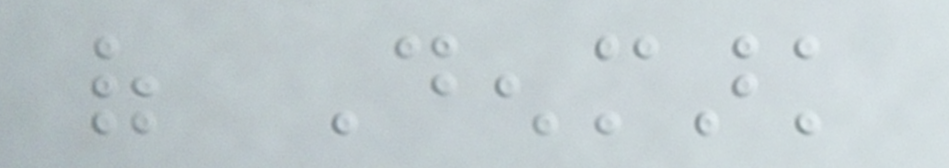of Denmark
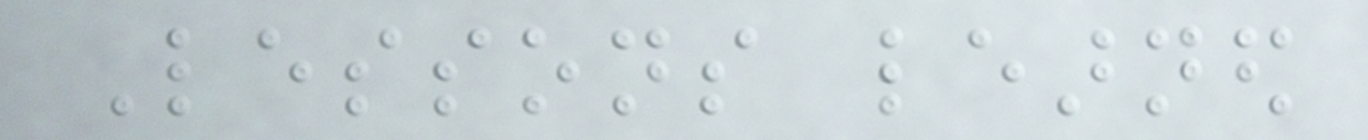Lessons learned
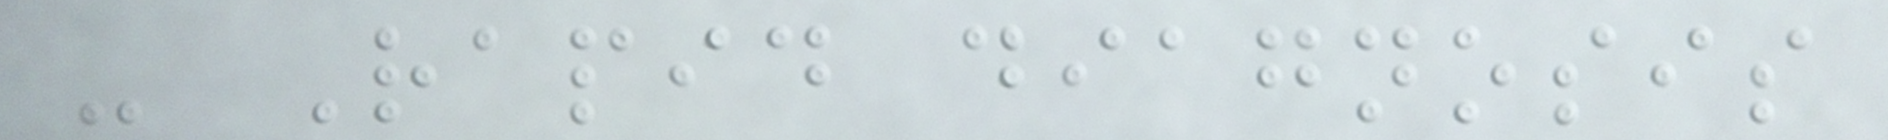- Rapid diagnosis
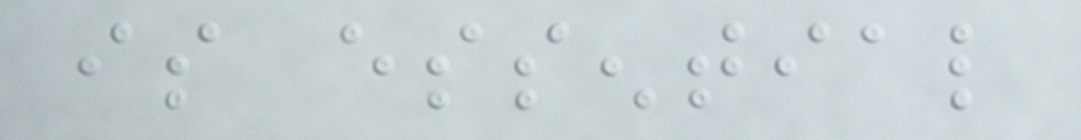is essential
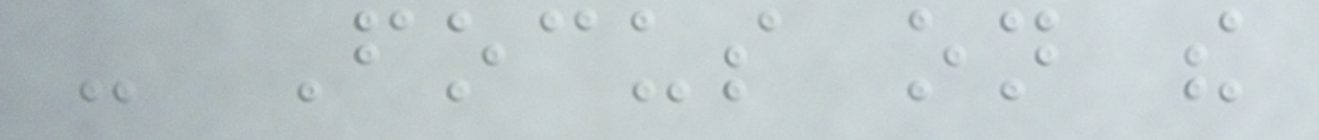- Focus on the
